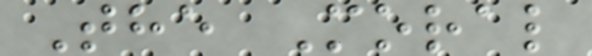The Moral
